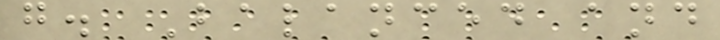g. Balanced and
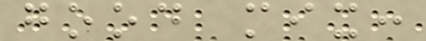good mix:
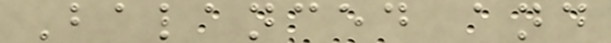Balanced and
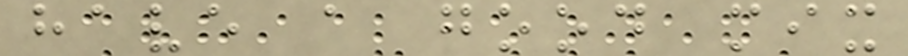have a good mix
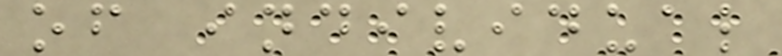of individual
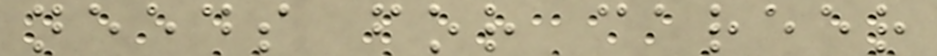needs for career
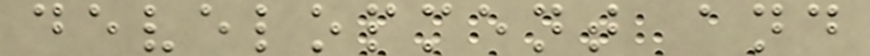development and
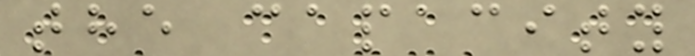the capacity
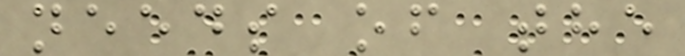needs of the
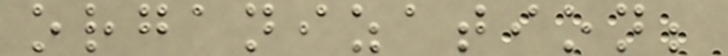organization;
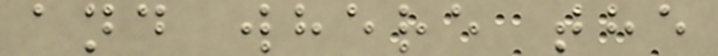and where the
